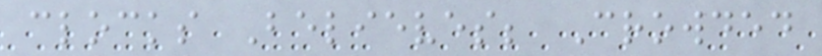clocks Believes; Crowded
